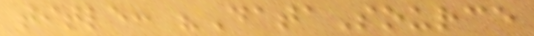title: "DataSource
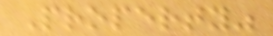Property"
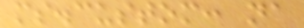ms.custom: na
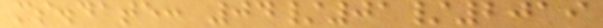ms.date: 04/01/2019
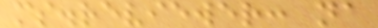ms.reviewer: na
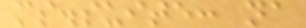ms.suite: na
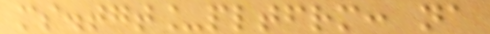ms.tgt_pltfrm: na
